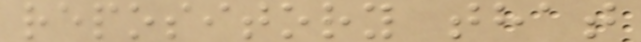repository that
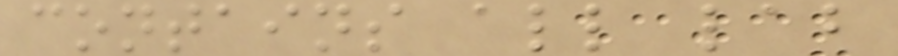contains all lab
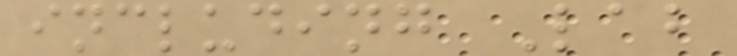including Lab
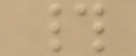#
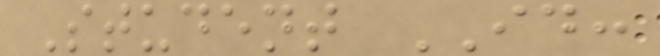Student ID:
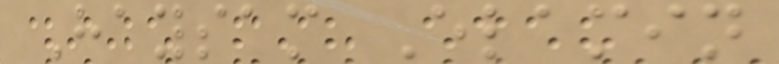Haysam Elamin
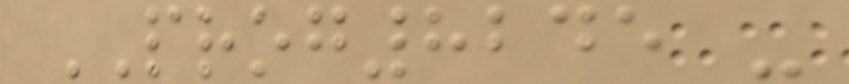PROG8245 -
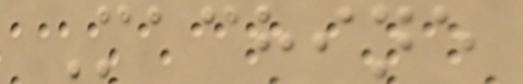Machine
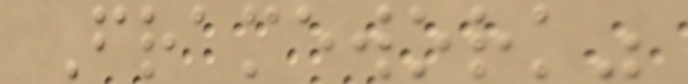Framework"
